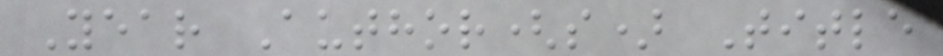Year Author(s) Title
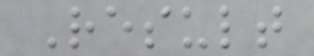Result
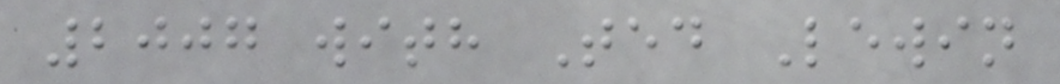2007 with Ted Lewin
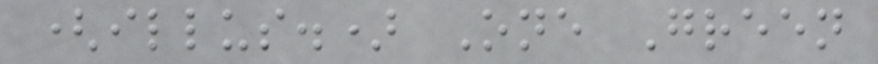(illus.) One Green
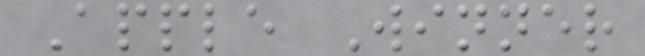Apple Winner
